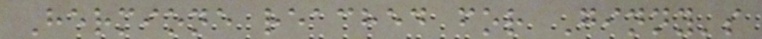Hermione reached for Ginny's
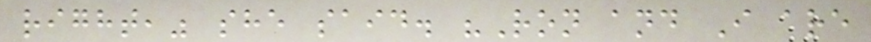right," she said. "Ron and I are
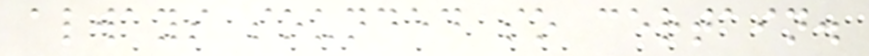always sounded so certain.
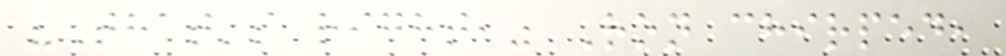"That's right," Ron chirped,
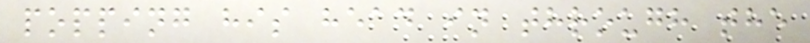popping his head in through the
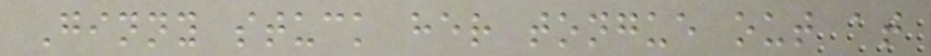Ginny stuck her tongue out at
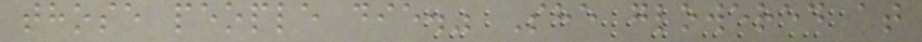those people die." She glowered at
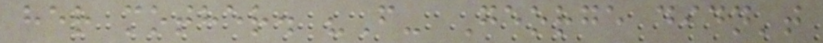her mother. "F- George didn't
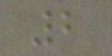2
